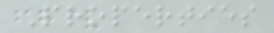Properties
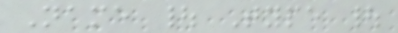Name | Type |
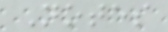Notes
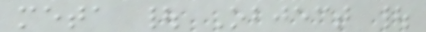meta | Object |
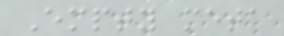Empty meta
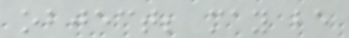object; may be
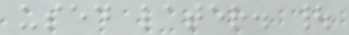used later. |
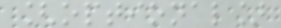[optional]
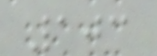103
